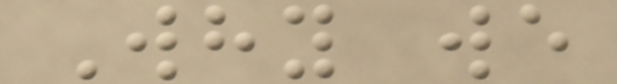Why we
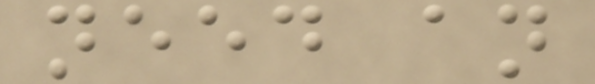need an
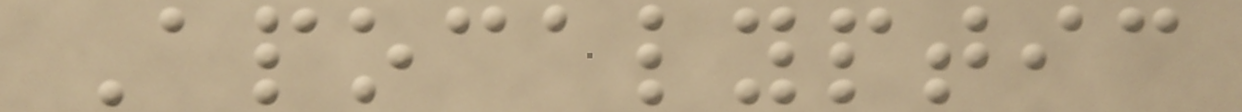Apocalyptic
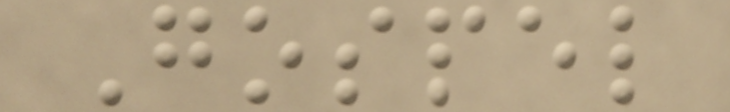Gospel
